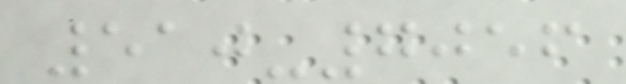510-7056
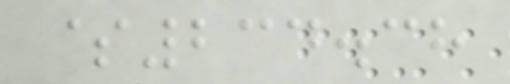$234.38
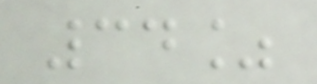34%
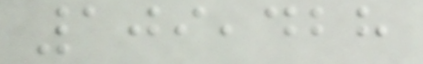109,428
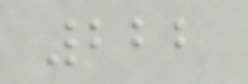222
